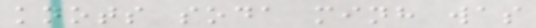knots soda minh was
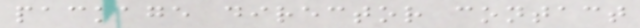package director contact
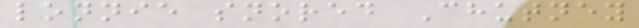lonnie snored Chutney
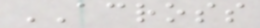ACROSS
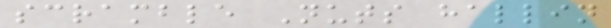scramble Nuts hallin
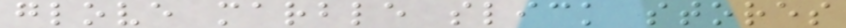glove marble slick stores
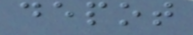depot
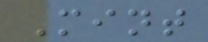Mint
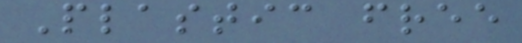Plastic free
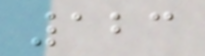123
